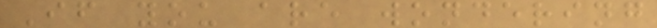If you are wondering
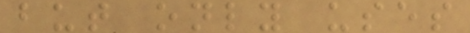but only uses
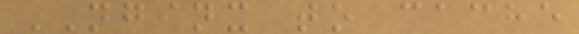NGINX to cache
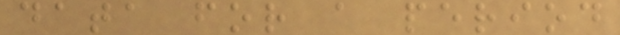data for a period
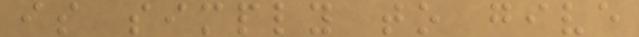is simply to give
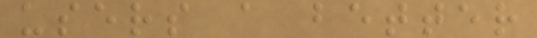users a better
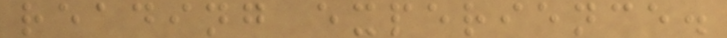reading experience.
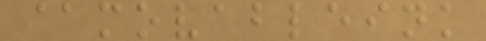@movableink
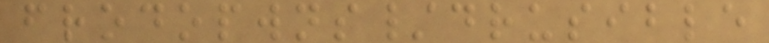frodopwns/drusible
